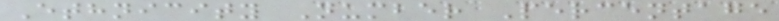Ethnicity Number Percentage
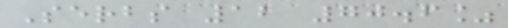Serbs 12 70.6%
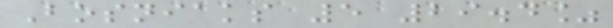Bosniaks 5 29.4%
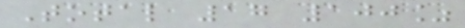Total 17 100%
